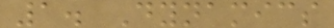1. Dynamics
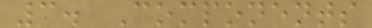3. Components
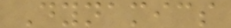Dynamics
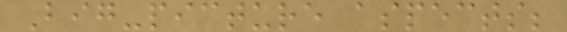Big-picture aspects;
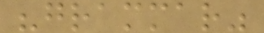"grammar"
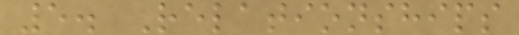5. Relationships
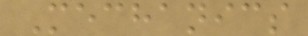Mechanics
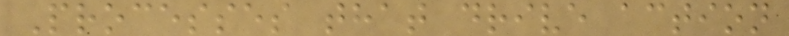Processes that drive action
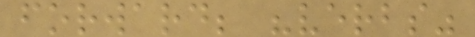forward; "verbs"
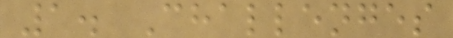1. Challenges
